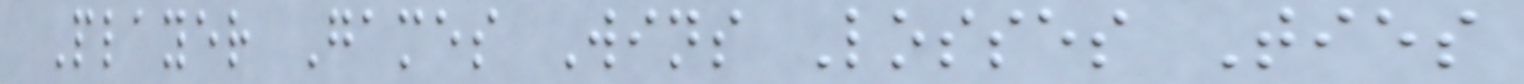Player Games Wins Losses Ties
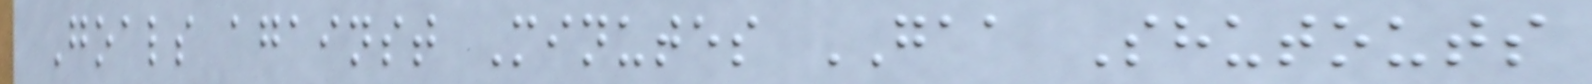Goals against Minutes GAA Shutouts
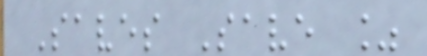Saves Save %
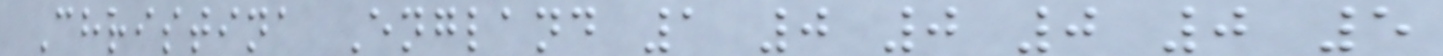Christina England 1 0 0 0 0 5
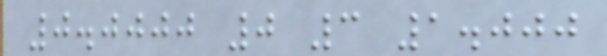0.0000 0 3 1.000
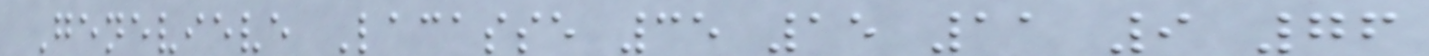Genevieve Lacasse 35 15 11 9 76
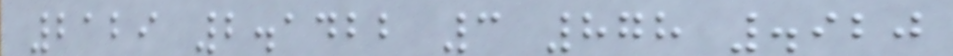2129 2.1422 3 878 .920
